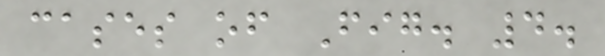cases of Fig. 4.
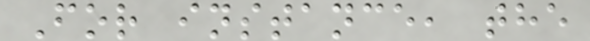For instance, the
